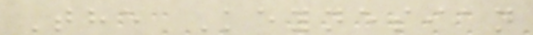The Keynesian
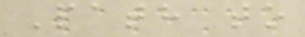Path to
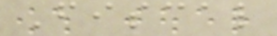Fiscal
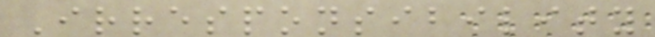Irresponsibility
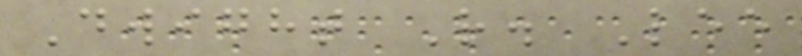Dwight R. Lee
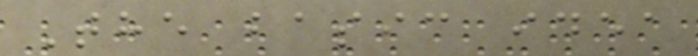The basic idea
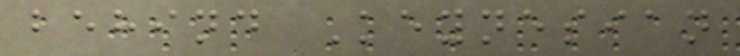behind Keynesian
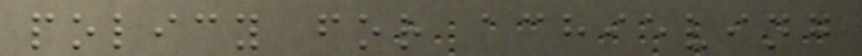policy for achieving
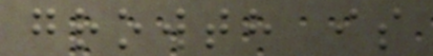growth is
